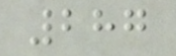287
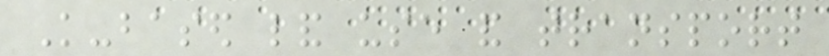Knowledge-based land use and transport
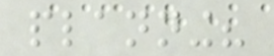planning?
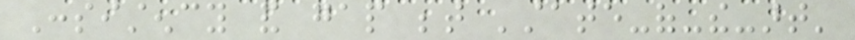Consistency and gap between 'state-of-the-art'
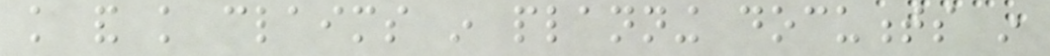knowledge and knowledge claims in planning documents in
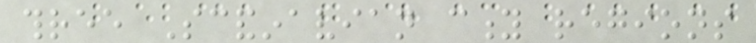three Scandinavian city regions
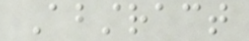Abstract
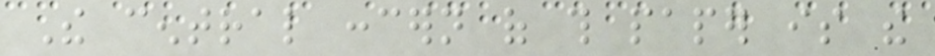The central concern of this paper is the
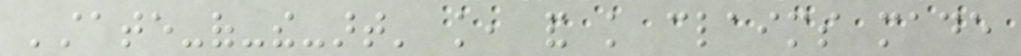'state-of-the-art' knowledge, and knowledge claims made
